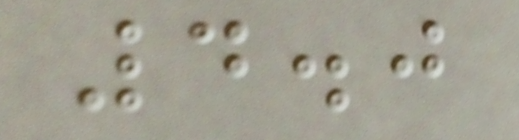4.0
